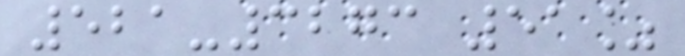521-3273 51%
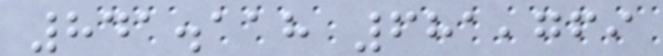841.118 681,769
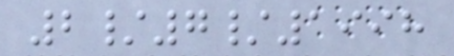2/7/1998
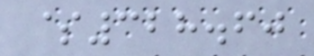$328.60
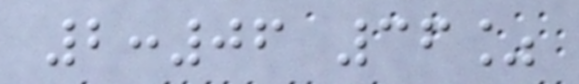2:06 36%
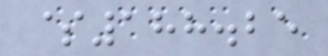$188.25
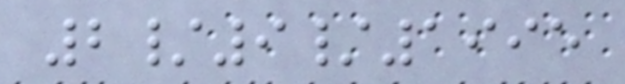2/9/1995
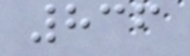836
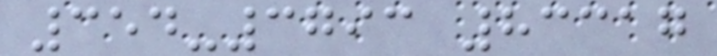354-3793 83317
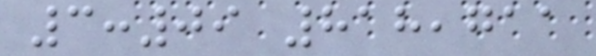3:09 818,711
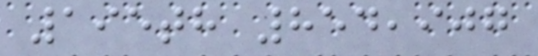195th 854,907
